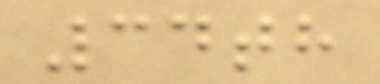34th
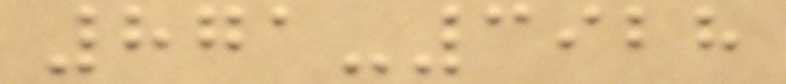871-3928
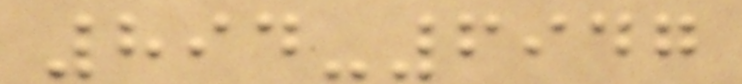894-6947
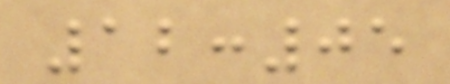12:05
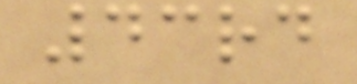43rd
